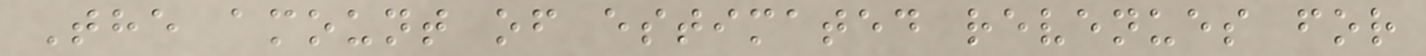The amount of estimated revenues for
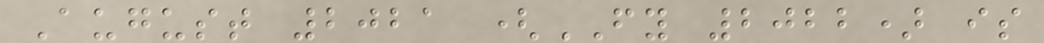August 2021 (FY 2022) is
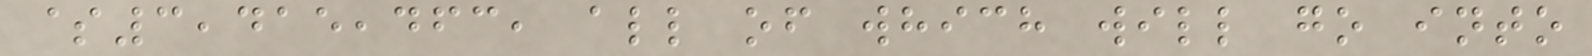$3,415,463, all of which will go into
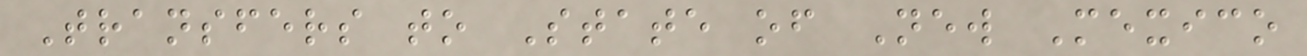Transfers to State of New Mexico
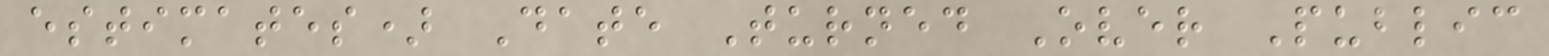estimates) Date Turned Over Public
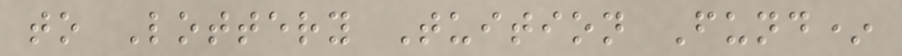to Lottery Tuition Fund*
